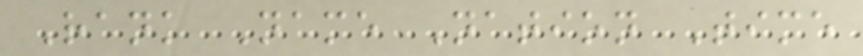Rank Name Nation Time
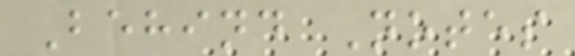Behind Notes
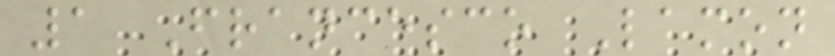1 Francesco Lamon
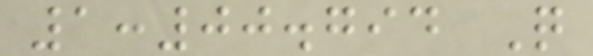1:00.794 Q
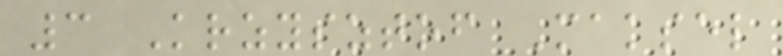3 Krzysztof Maksel
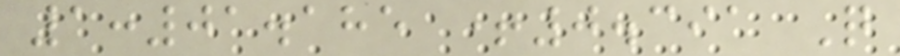1:01.185 +0.391 Q
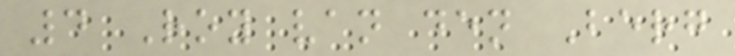4 Roy van den Berg
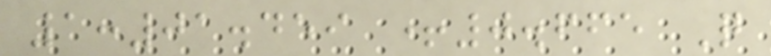1:01.459 +0.665 Q
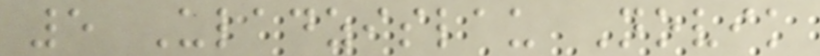5 Uladzislau Novik
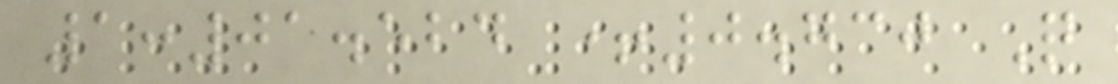1:01.524 +0.730 Q
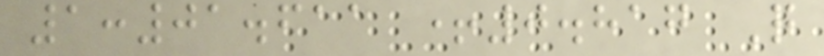1:01.611 +0.817 Q
